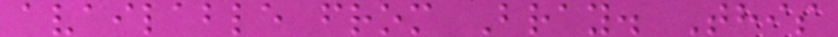available from Bray. This
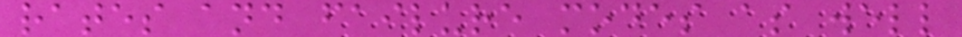rates and failure modes as well
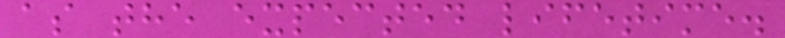as the expected lifetime.
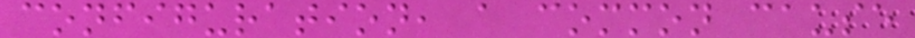configuration, a common cause
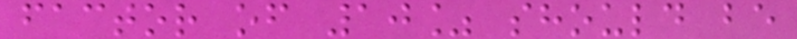factor of 10% should be
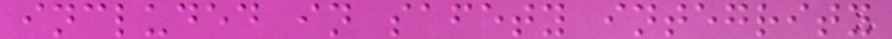included in safety integrity
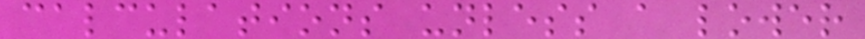calculations unless a lower
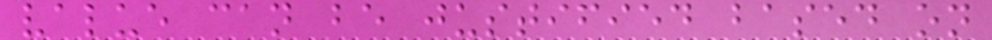value can be justified based on
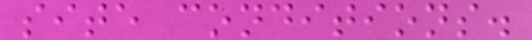site conditions.
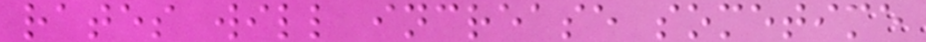rates will increase sometime
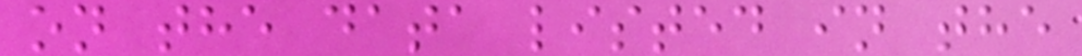on the data listed in the
